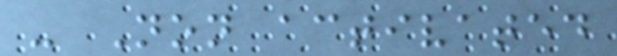- Non activated
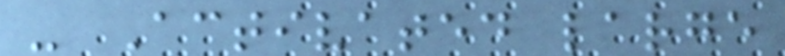- Activated large
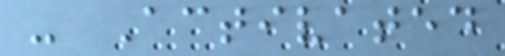- Activated
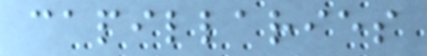capillaries
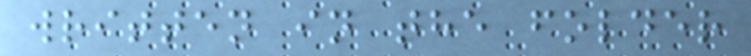written in the folder
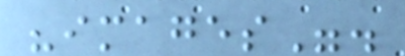"images".
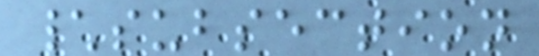\subsection
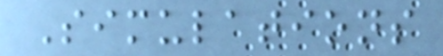Simulations
